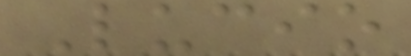Lucio
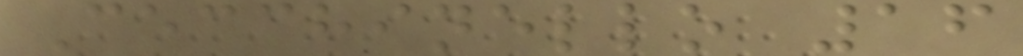Cecchinello 16
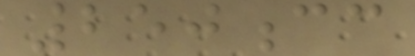250cc
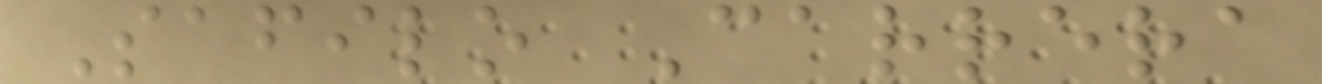Safilo Carrera
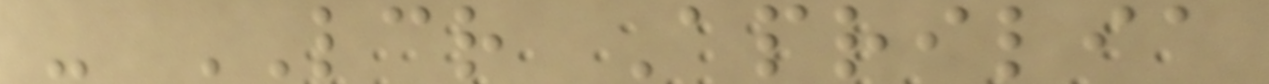- LCR Aprilia
